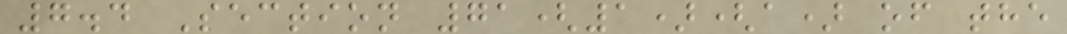7.4 Section 71(1)(a) of the
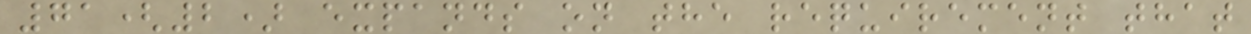71(2) expands on the requirement that
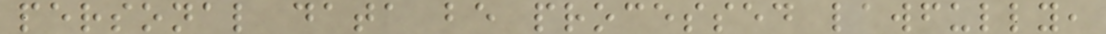personal data be processed lawfully,
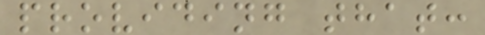providing that:
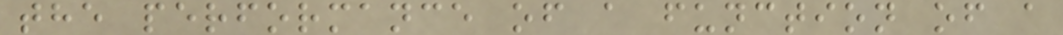the performance of a function of a
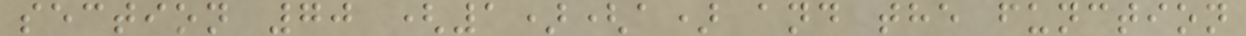section 70 (1)(a) and the function
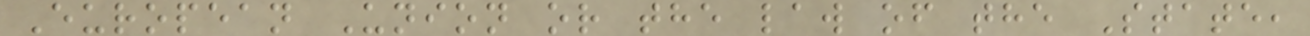European Union or the law of the State,
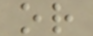or
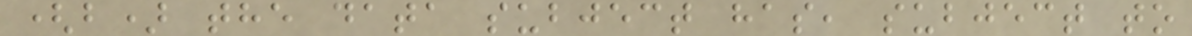(b) the data subject has, subject to
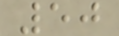50
